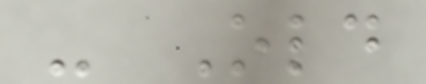- Old
